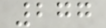277
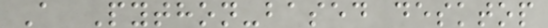A Python-based desktop
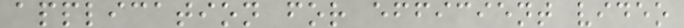application for efficient video
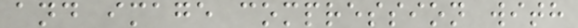and image compression with
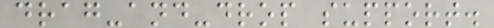drag-and-drop support.
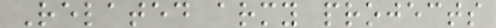Related army projects
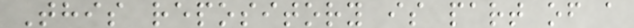This repository is part of a
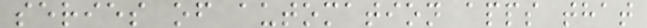series of automation apps that
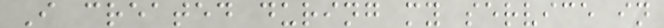I created during my service in
